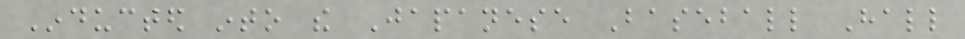Inducted into the Japanese Baseball Hall
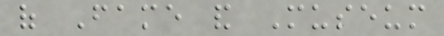of Fame and Museum
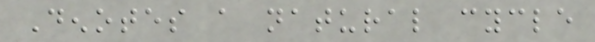Denotes a natural cycle
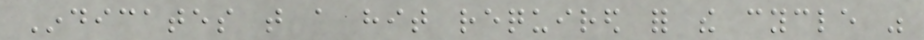Indicates that a hit required for the cycle was
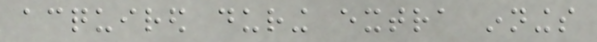acquired during extra innings
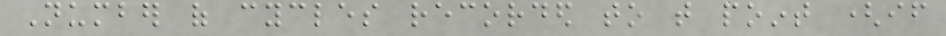Number of cycles recorded to that point (if
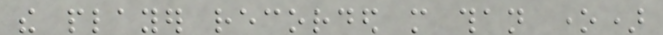the player recorded more than one)
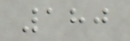180
